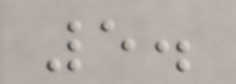5.
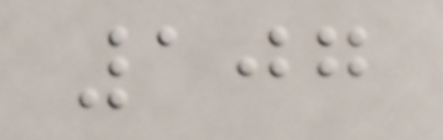107
